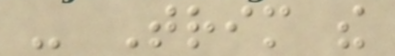- Trim the
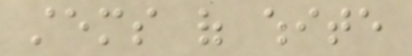stems of white
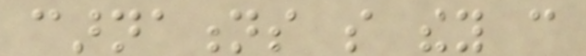carnations so they can
